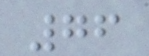76
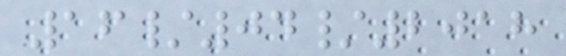16/04/2018
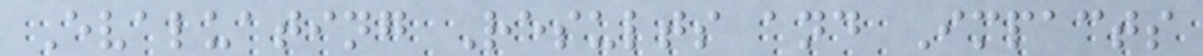Evaluating Results and Impacts
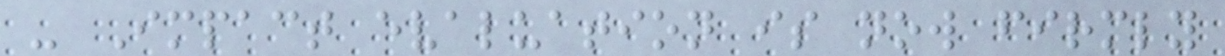- Impact evaluation is now firmly
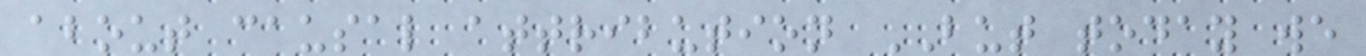about causal attribution BUT today we
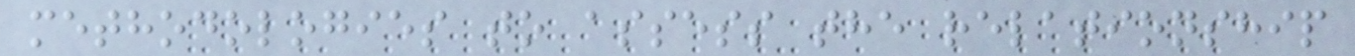methodologies to assess the relationship
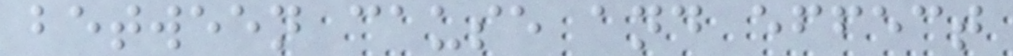between cause and effect
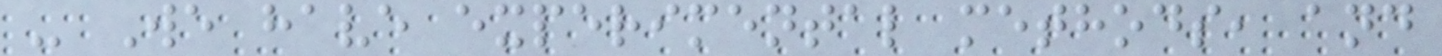- We have experimental methods, and
